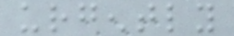urgently
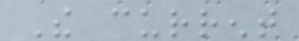The current
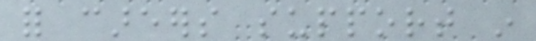for careers support in
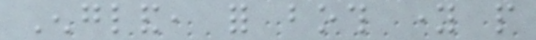England, for both young people
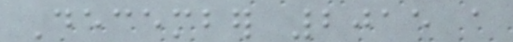December 2015 a
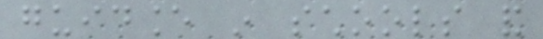guidance in schools and
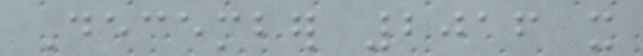December 2016 it
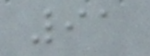91
